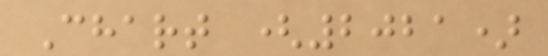Chart (2021)
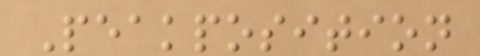Peakposition
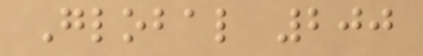Global 200
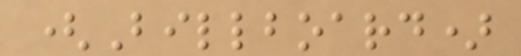(Billboard)
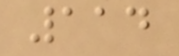114
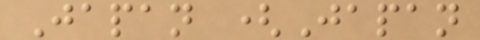Japan (Japan
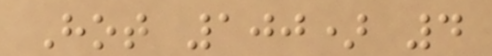Hot 100) 4
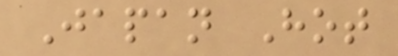Japan Hot
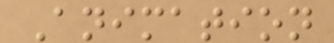Animation
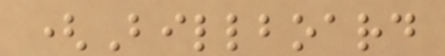(Billboard
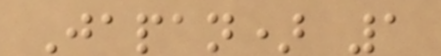Japan) 1
